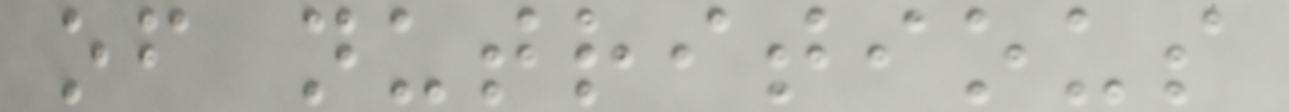of nutritious
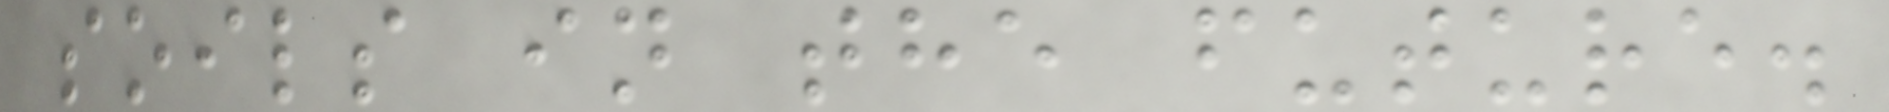soils in the future.
